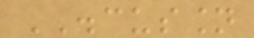DISCUSSION
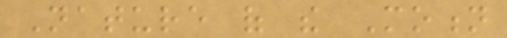Nature of the Motion
